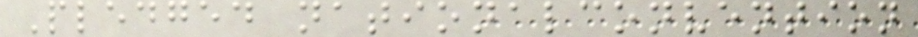Pledged nationalconvention
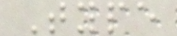Type
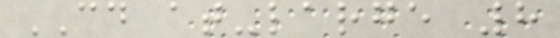CD at-large 8
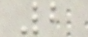2
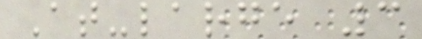At-large 3
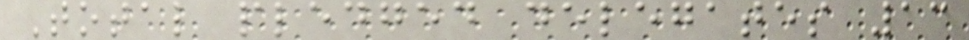Total pledged delegates 13
